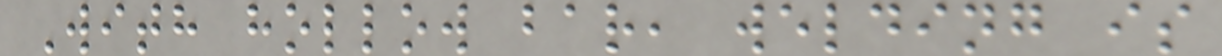With hollow bar, welding is
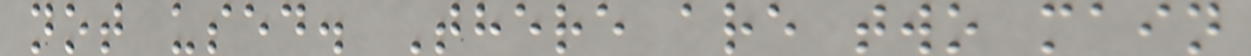not used. There are two main
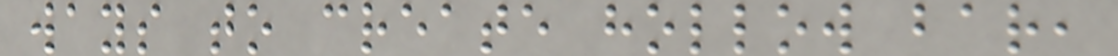ways to create hollow bar,
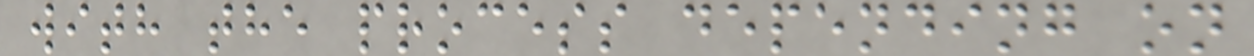with the process depending on
